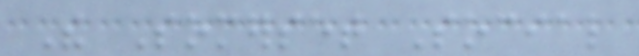The Somerset Social
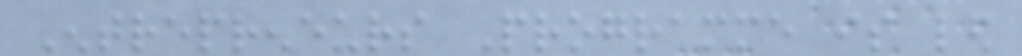Entrepreneurs Programme is led
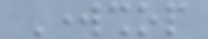Workshop
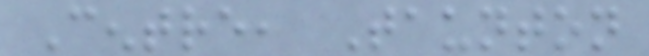Centre, Taunton
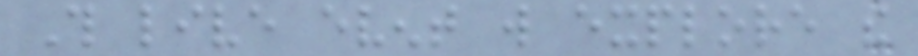This live event will explore the
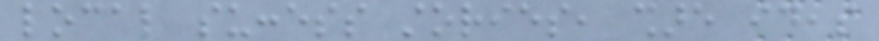local success stories, share ideas
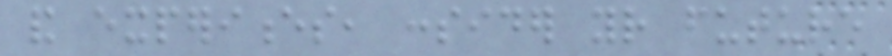and experiences, consider your future
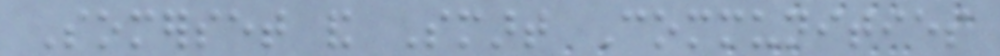Somerset and Smart Communities
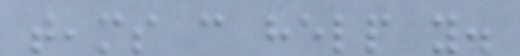teams can help you.
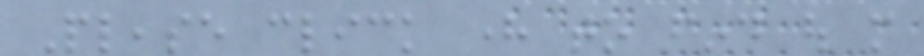Please click here to find out more
